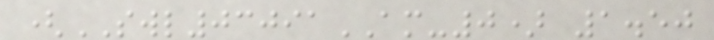(SWL03091AM-0) 1.50
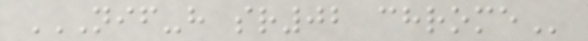NIF-H SR02 CHROME
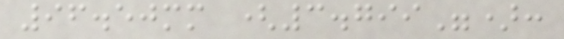96.50mm (3.799"):
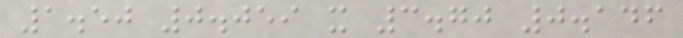1.50 0.059 x 3.70 0.146
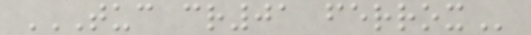TUC CR01 FERROX
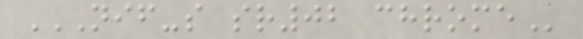NIF-S SR02 CHROME
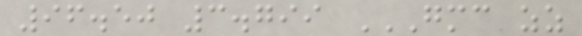96.50 3.799 GMC ZZ
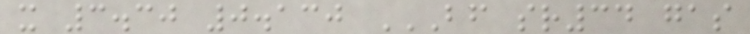x 3.30 0.130 BF SR34 GAS
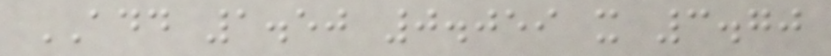ADD 1.50 0.059 x 3.70
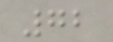72
